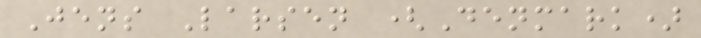Jens Larsen (Denmark)
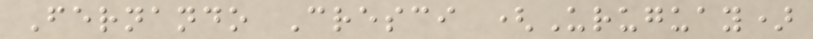Fernando Cresci (Uruguay)
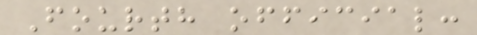Fourth official:
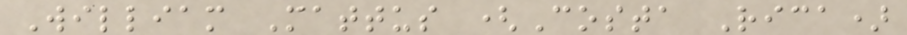William Mattus (Costa Rica)
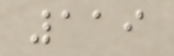119
